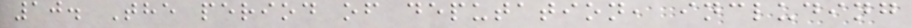10. The period of deputation, including
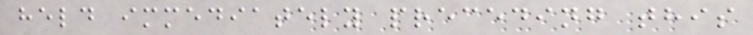held immediately preceding this
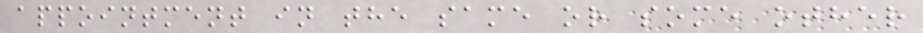appointment in the same or some other
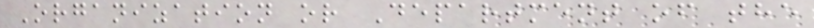Organization or Department of the
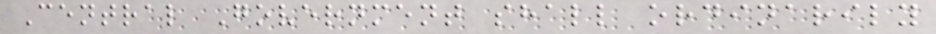Central Government shall ordinarily
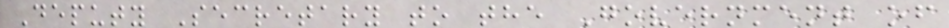Deputy Secretary to the Government of
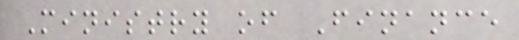Ministry of Finance
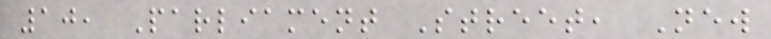10, Parliament Street, New
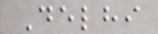Delhi
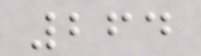264
